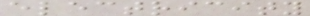electricity
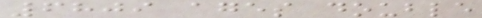6809 ages double
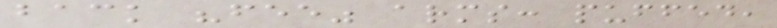back "fee" arms: puffed,
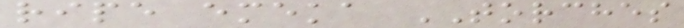ripe emeka TORCHES
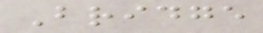Bridge
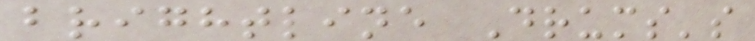brightline Drums's
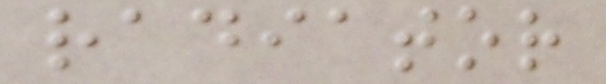radiator
